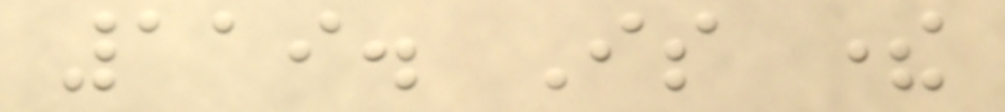119. Is there
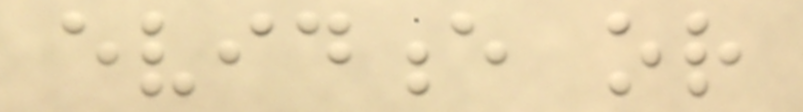evidence or
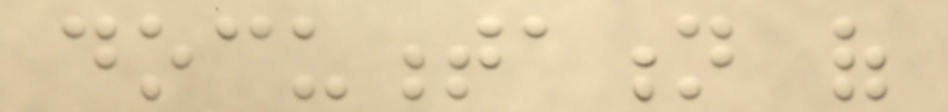documentation of
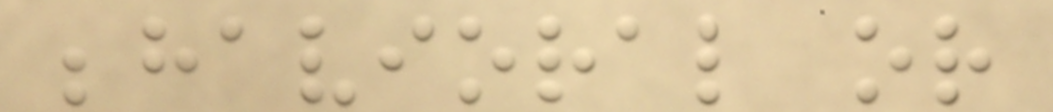behavioral or
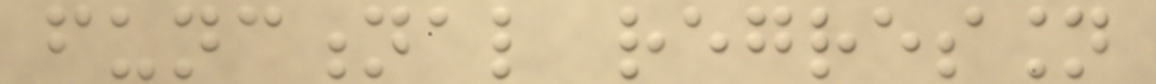functional regression
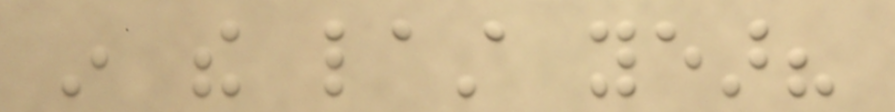in the last year?
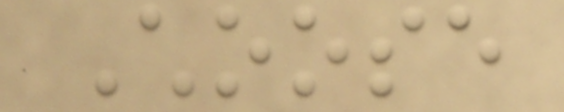Choose
